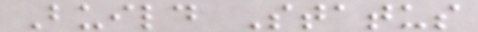Build Status
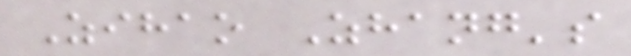Zihao Zhang's
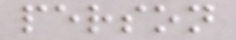person
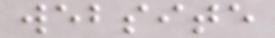website
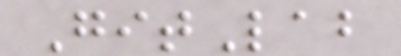GitLab
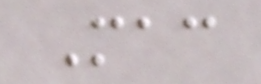Mac
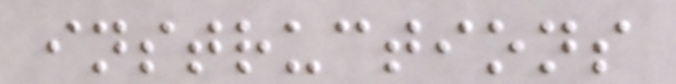instructions
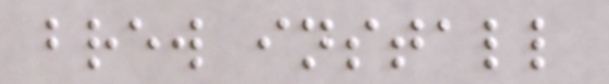brew install
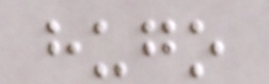hugo
